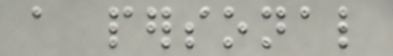a personal
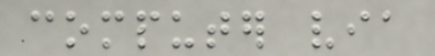computer via
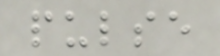pulse
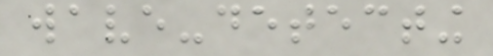wave-detecting
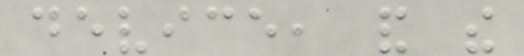device, and the
